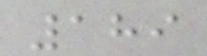189
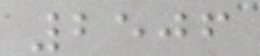2506
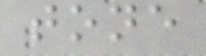tone
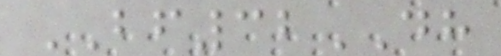BF32DH
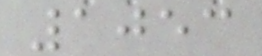1053
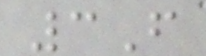3F
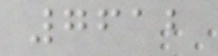7612
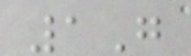1G
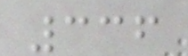336
